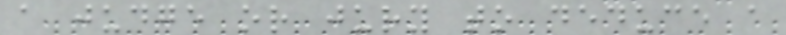a judge or jury to deduce a
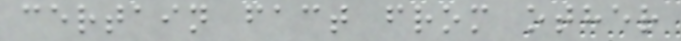certain fact from other
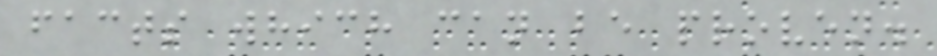facts which can be proven.
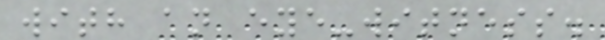with an eye-witness.
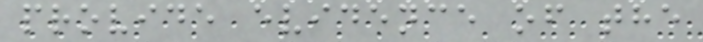provide evidence of the
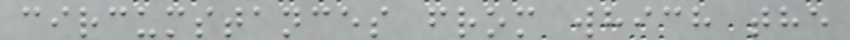circumstances from which the
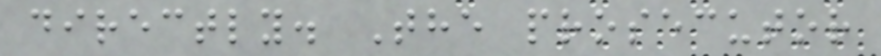directly. The prosecutor
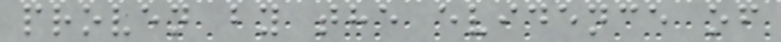proven by the evidence of
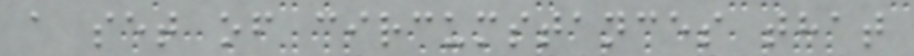a set of circumstances that
